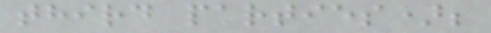third parties);
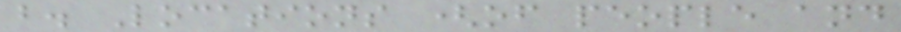b. Locations (of people and
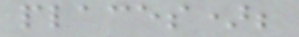places);
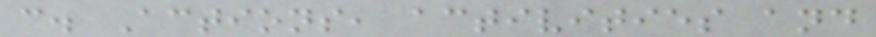c. Actions, activities and
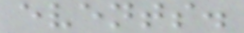events.
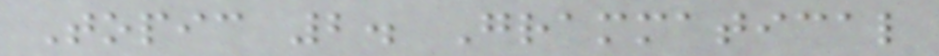Topic 2. Grammatical
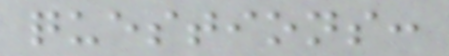questions:
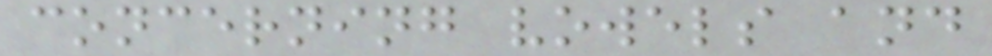concerning vowels and
